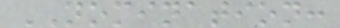NOMINATION:
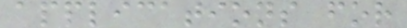applications for
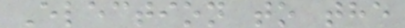Election to the
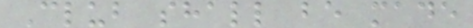Club shall be made
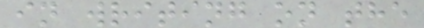in writing on the
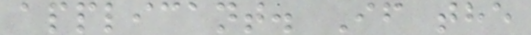applicant. If the
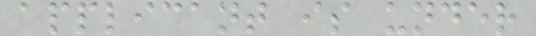applicant is under
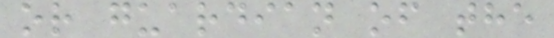or guardian of the
